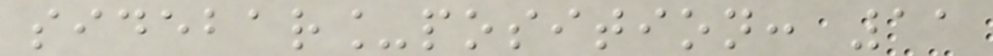sidebar_position: 11
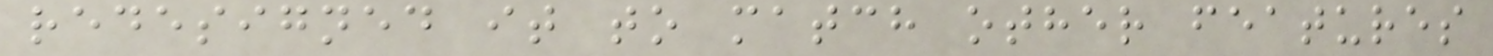redesigned it to match other features
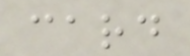card
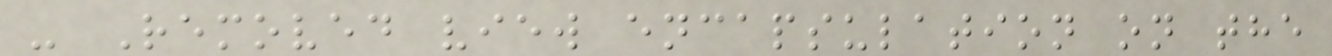- Removed view encapsulation on the
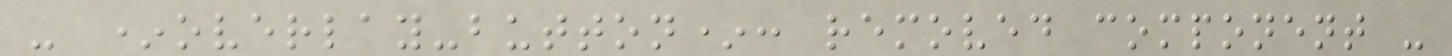- *overlay-button*: removed component -
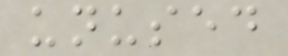unused
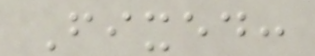Fixed:
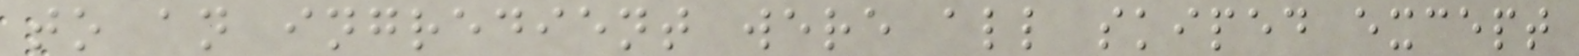to an ingredient were all skiped except
